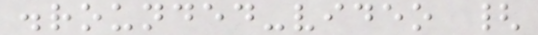.rounded-video {
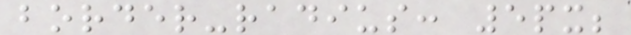border-radius: 5px;
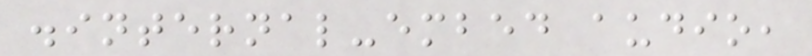.internal-embed audio,
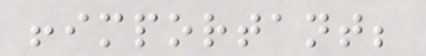!important;
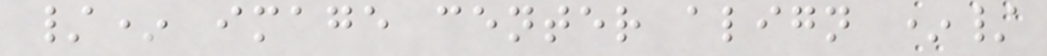/* image center align */
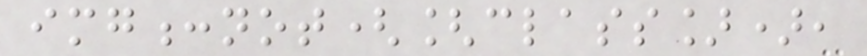img:not([class]),
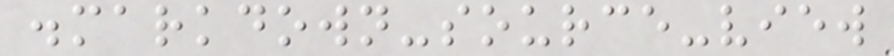.markdown-source-view
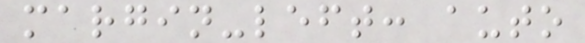margin-left: auto
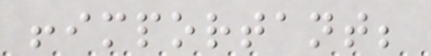!important;
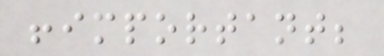!important;
